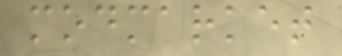modmarket
